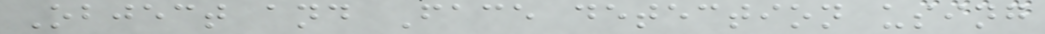Object and Face detection using
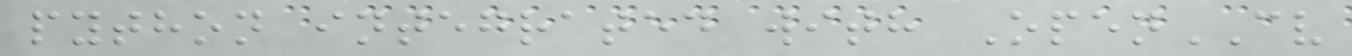python integrated with OpenCV
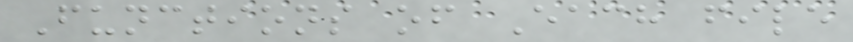Functions of Each file
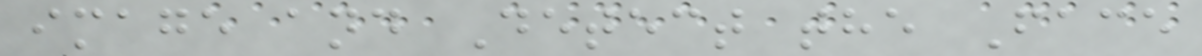image and Detect the Face
